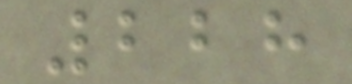228
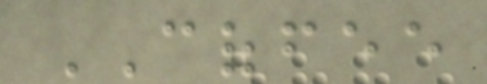COFFEE
